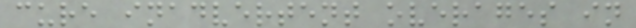cure inadvertent overages in
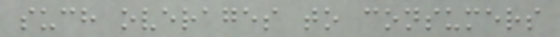such overages to consumers
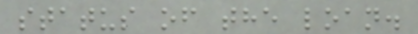status of the loan.
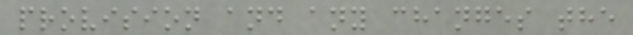provision and any changes the
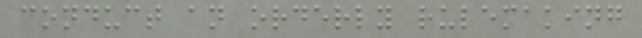conduct an orderly rulemaking
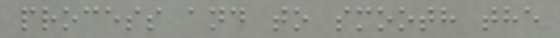process and to smooth the
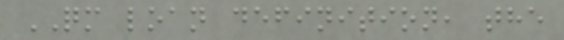QM loan definition, the
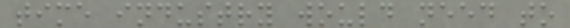time industry would need to
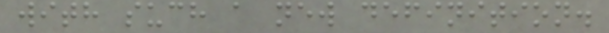with such a new definition.
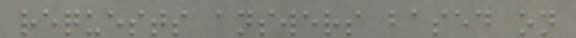requests answers based on
